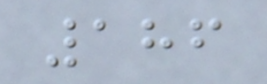186
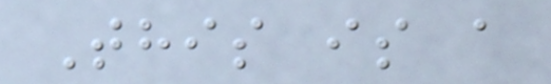This is a
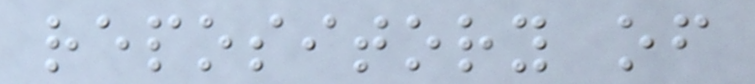repository of
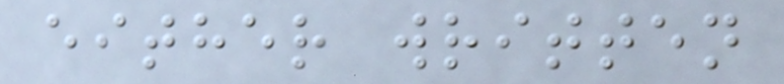either written
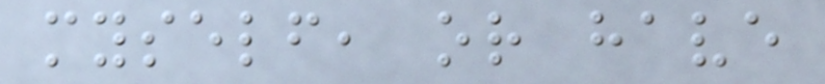myself, or have
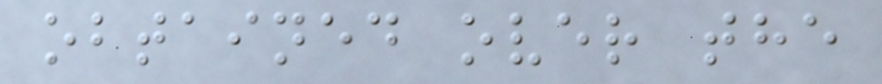obtained over the
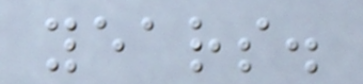years.
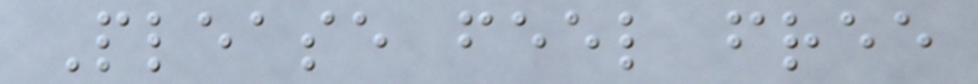Please feel free
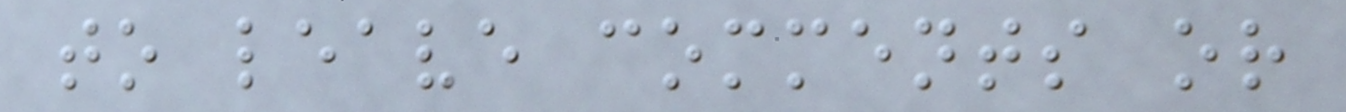to leave comments or
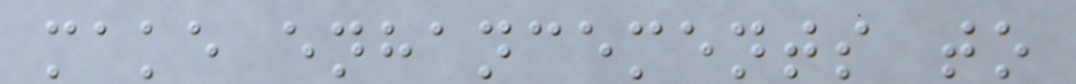make enhancements to
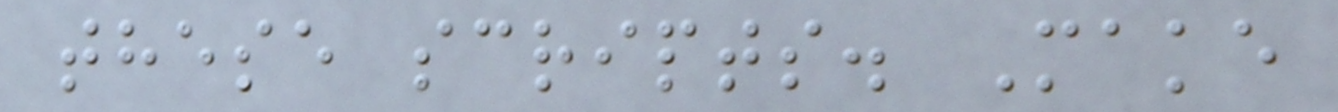these scripts. Make
